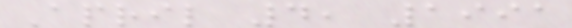April 4, 1991
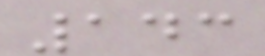143
